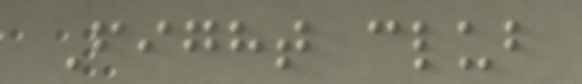Fight club
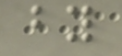by
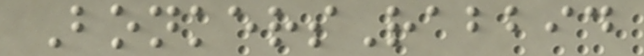BonkersRabbid
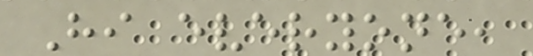Hi everyone,
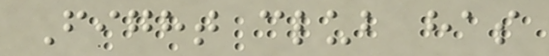Fight club has
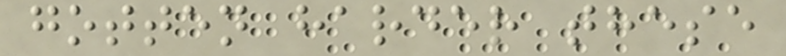gotten harder these
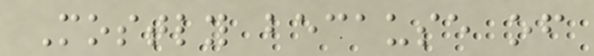Mostly because of
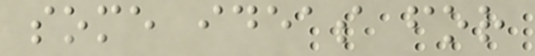some ideas for
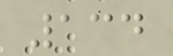134
